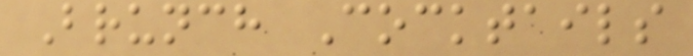Brunch Cocktails
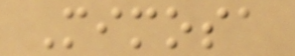Mimosa
